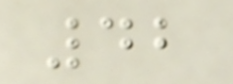42
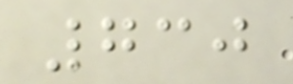730
